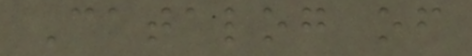Catalog of
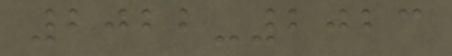2022-2023
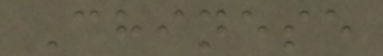Chinese
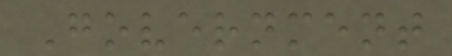Government
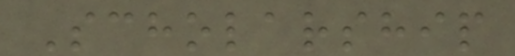Scholarship
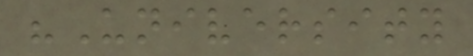"University
